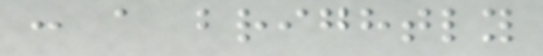: a brightly
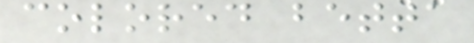colored betta
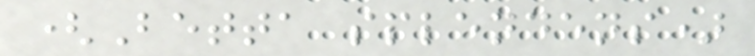(Betta splendens)
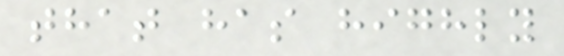that has highly
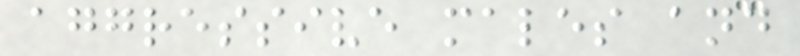aggressive males and
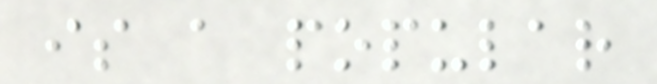is a popular
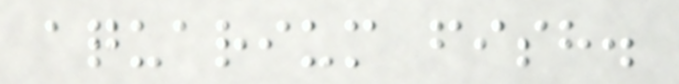aquarium fish.
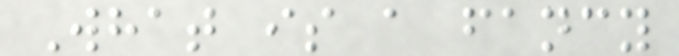What is a fancy
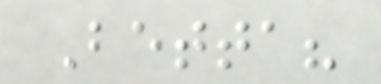Betta?
